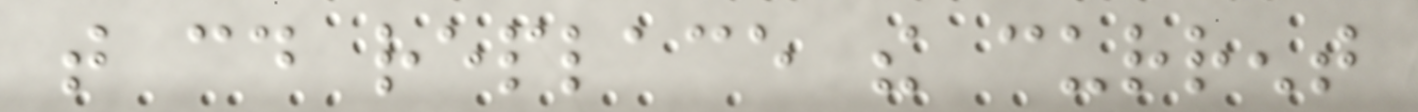that could replace the current
